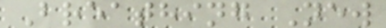Breathing New
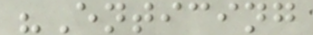"Enticing
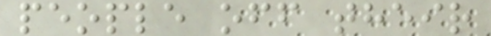people off their
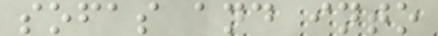sofas and into
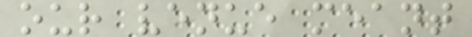our venue meant
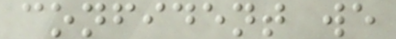confident we
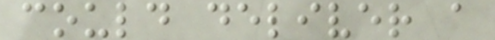could deliver a
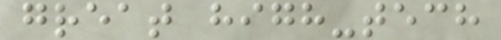great high-tech
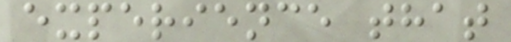experience that
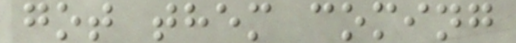got them coming
